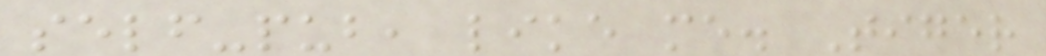self-pub, like me. Tiger
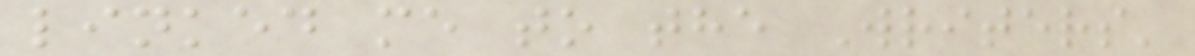linked me to the Writers'
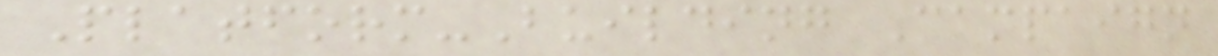Platform-Building Campaign
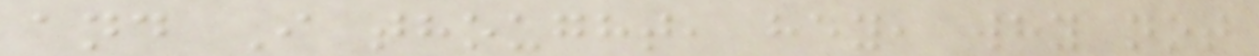and I thought, hey, why not
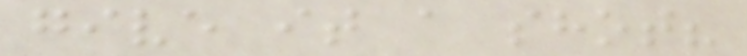give it a shot?
